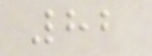82
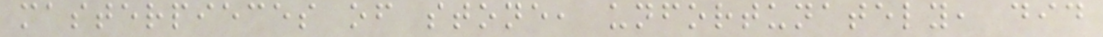masterpieces of stone, unfortunately, did
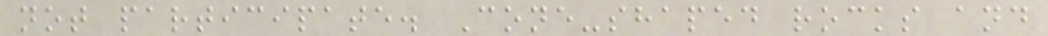not participate. Cone-shaped rocks and
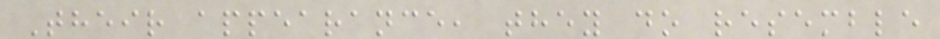Their appearance, they do resemble
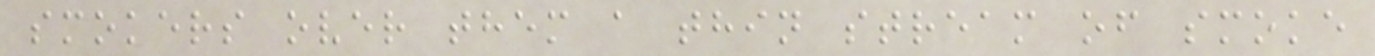smokers over them a thin stream of smoke
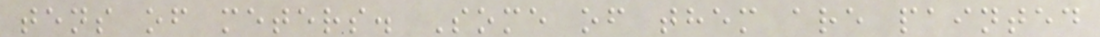tens of meters. Some of them are painted
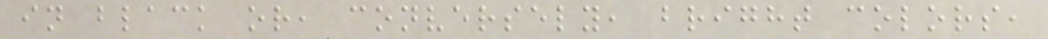in black or, conversely, bright colors,
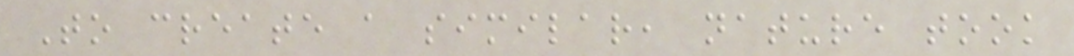To create a similar, nature took
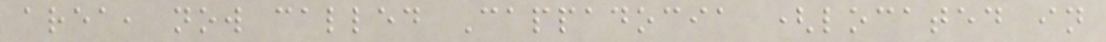area, now called Cappadocia (located in
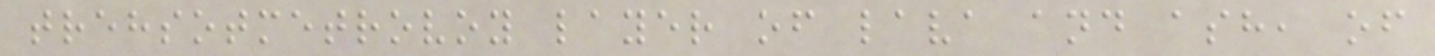trehsotmetrovoy layer of lava and ash, of
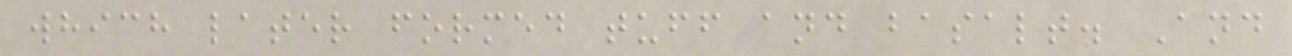which later formed tuff and basalt. And
